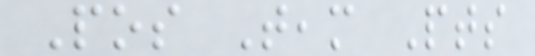Pos Team Pts
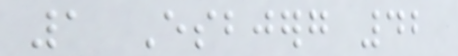1 Esbjerg 42
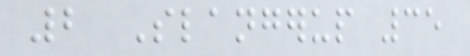2 Slangerup 35
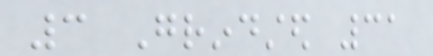3 Grindsted 31
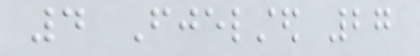4 Fjelsted 27
